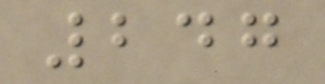247
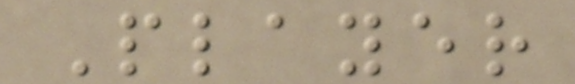Player
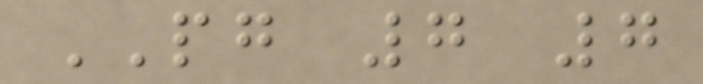PG 7 7
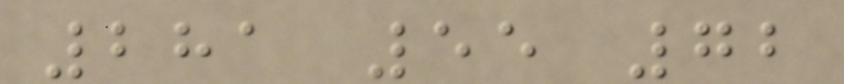281 55 72
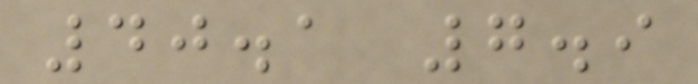40.1 7.9
